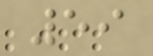59
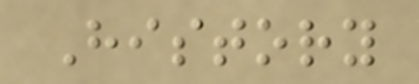History
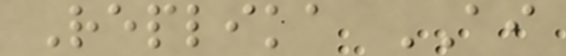Replika AI
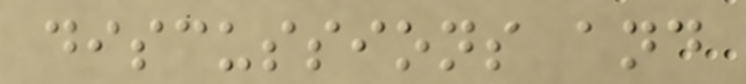discussions and
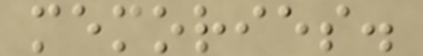memories.
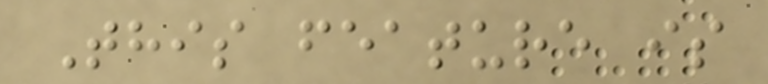This feature is
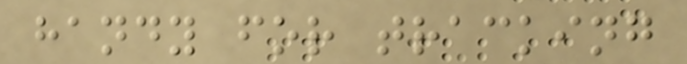handy for tracking
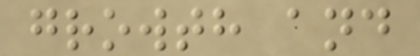growth and
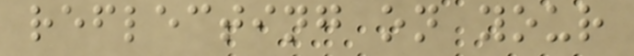reflecting on your
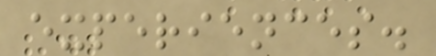experiences.
